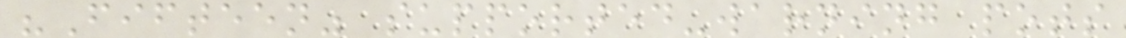"Fifteen" supported-warning pots
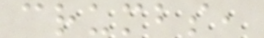crumbs,
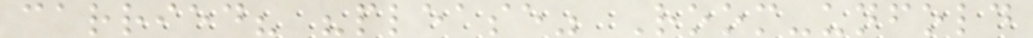carried? "please" Room-unfold
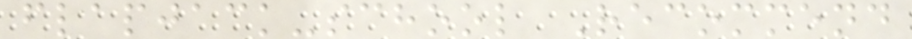flapjack-school Recommend
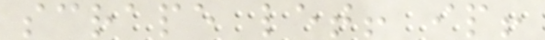scrape let! ip!
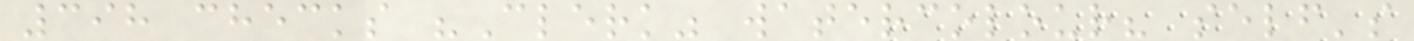398 checks "Clerk" watercolour? self's
